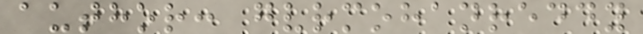author: gvrmohanreddy
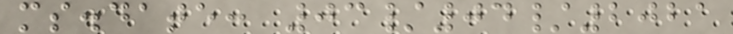ms.date: 03/04/2021
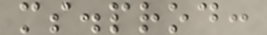ms.prod:
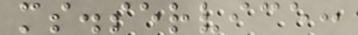ms.service:
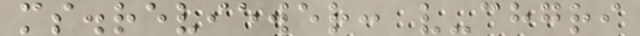ms.reviewer: v-chgri
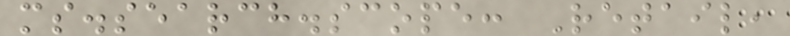ms.search.scope: Retail,
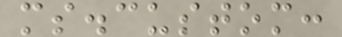ms.custom:
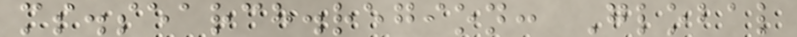ms.search.region: Global
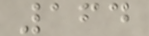164
